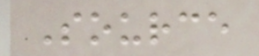Source
